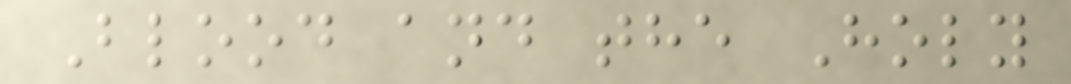Blood and the Holy
